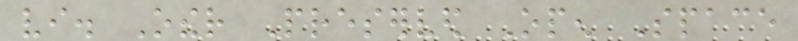vi. Other Preserved Open Space
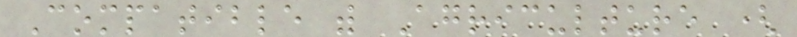Compatible with Agriculture (
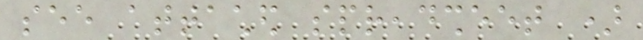see attached spreadsheet )
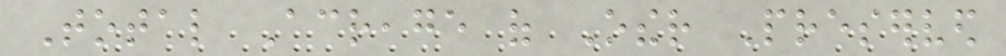Total Acreage of Other Preserved
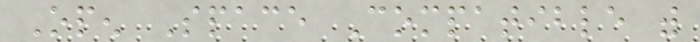Open Space Compatible with
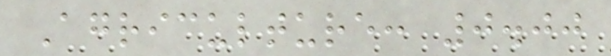Agriculture: 0.00
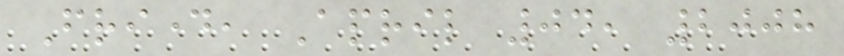Friday, April 04, 2008
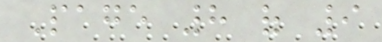Page 8 of 9
